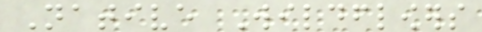Native Wildflowers
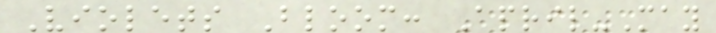Violets Bloom: April-May
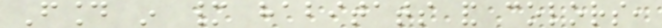Found in many habitats and colors,
